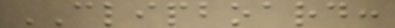CLIPBOARD:
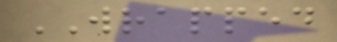WRAPPED
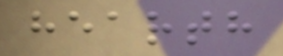hearth
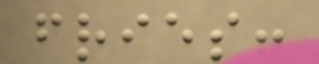fries:
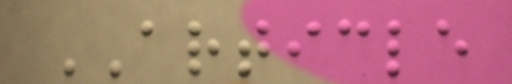ARTICLE
